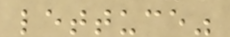lettuce"
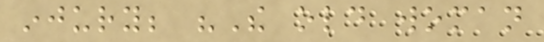injury; "The old woman
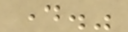day."
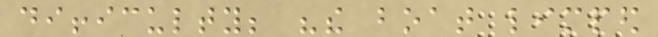difficulty; "the boat limped
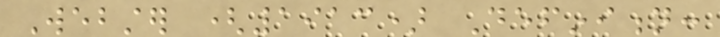Webster (1913) Definition:
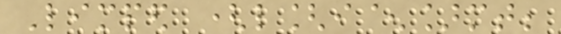Limped (l[i^]mt;
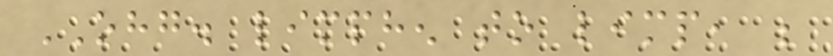OHG. limphen to limp, be
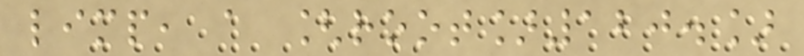limp, a [root]120.]
